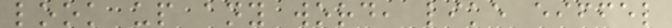look up any word, like eiffel
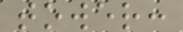tower:
